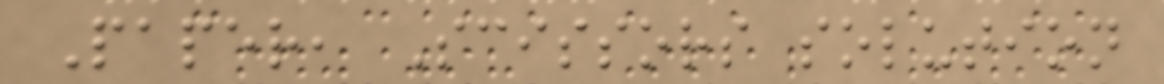Paper, Scissors solution
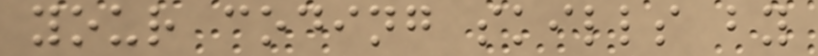your coding skills by
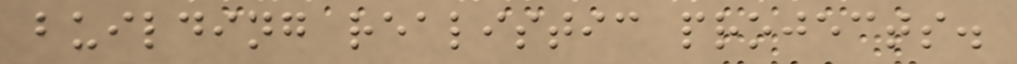building realistic projects.
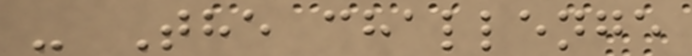- The challenge
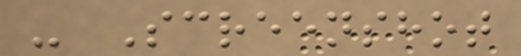- Screenshot
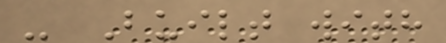- Built with
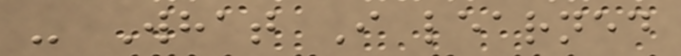- What I learned
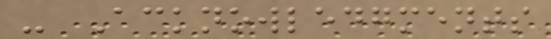- Acknowledgments
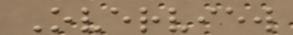Overview
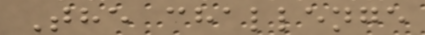The challenge
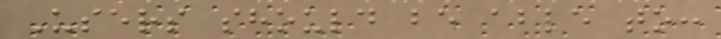Users should be able to:
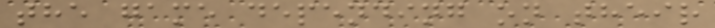the game depending on their
